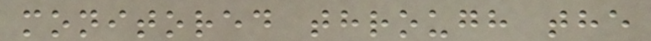monitored through the
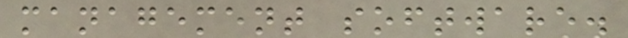management software.
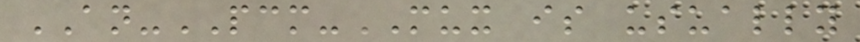AN-PCM-MUX is usually
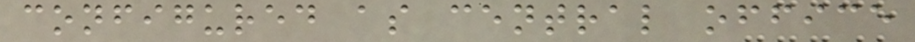configured as central office
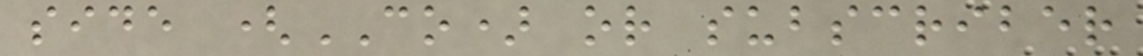side (CO) or subscriber
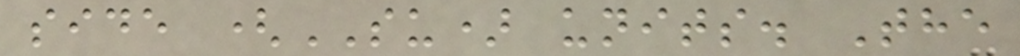side (SU) units. The
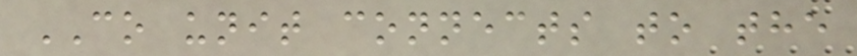CO unit connects to the
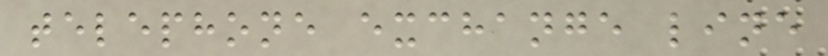telephone exchange line
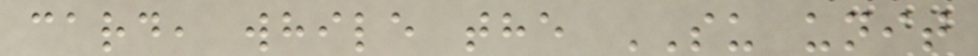card, while the SU unit
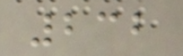232
